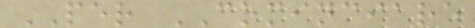PER COMINCIARE
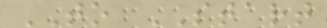TO START
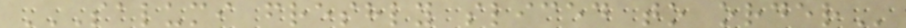SALUMI FRESHLY SLICED TO ORDER
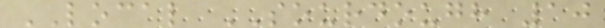LOCAL SOURDOUGH 10
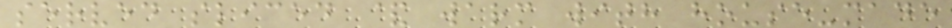served sliced & warm with house-made
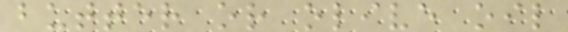butter or olive oil
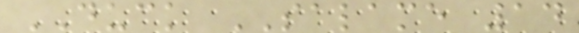DUCK SALAME 14
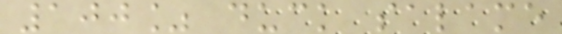100% duck salame
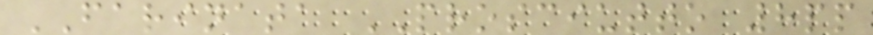FARINATA PROSCIUTTO 8pp
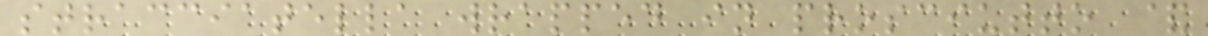stracciatella wrapped in prosciutto &
